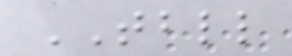TBLL
